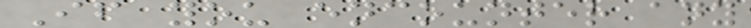If you encounter any
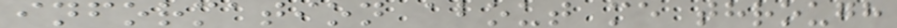information about me through
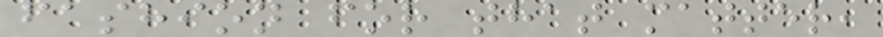fashion for that matter,
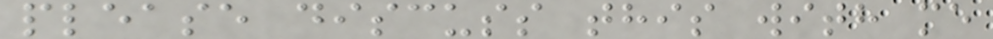please discuss this with me
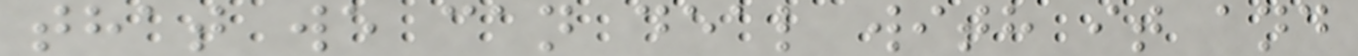that we can deal with it and
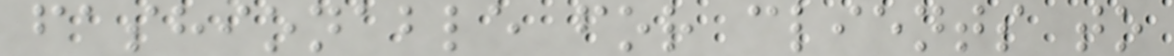fashionable for clients to
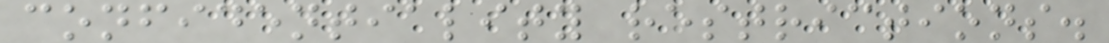confidentiality restrictions.
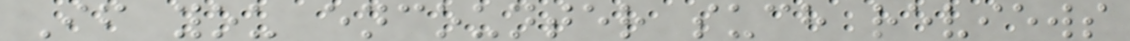If you encounter such reviews
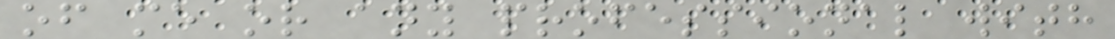of me or any professional with
